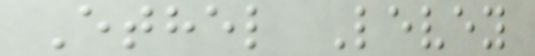Ethel Levey
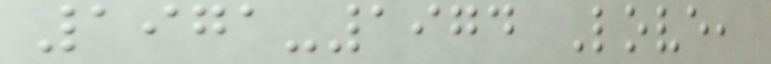1971-1974 Love,
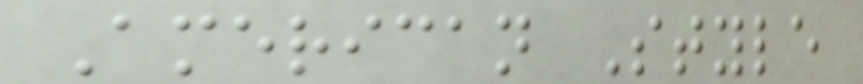American Style
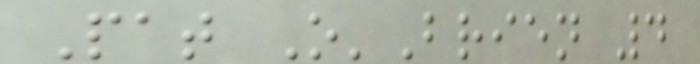Pat O'Brien 4
